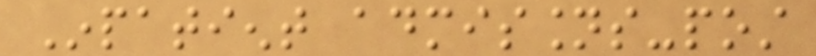Inpatient admissions-post
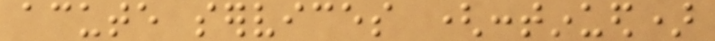acute services (continued)
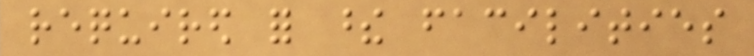required for these facilities
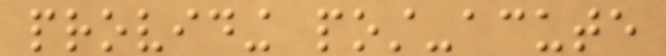providing post-acute
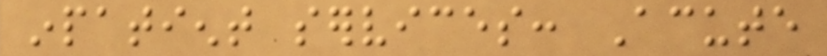inpatient services: Acute
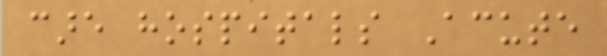care hospitals Acute
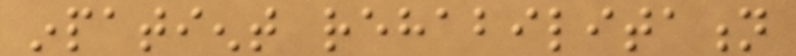inpatient rehabilitation
